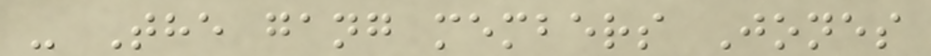- The gang members Jones
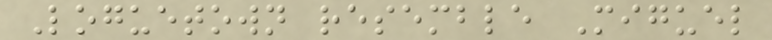Loguetown resemble Miguel
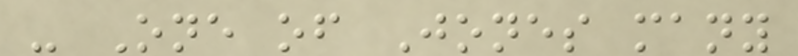- One of Jones many
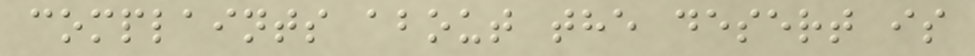complaints about the desert is
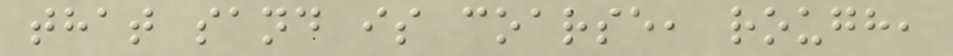that sand is coarse, rough,
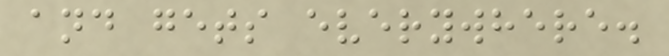and gets everywhere.
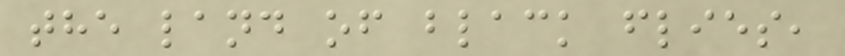the land of black flies,
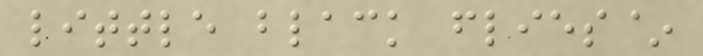little black flies~
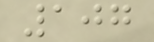107
